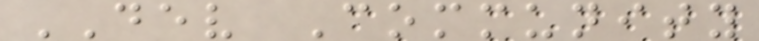DEV Community
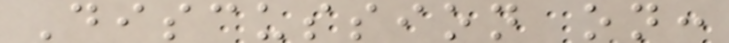Discussion on:
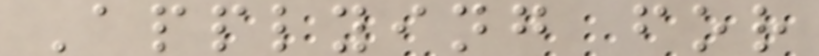Applying for
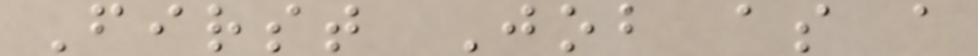First Job as a
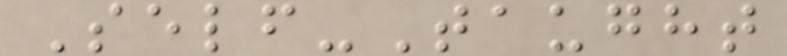Self-Taught
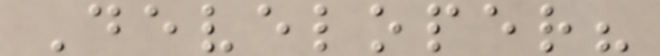Developer?
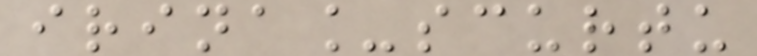irina_scurtu
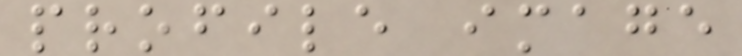profile image
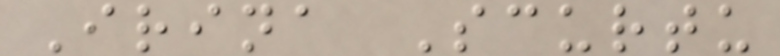Irina Scurtu
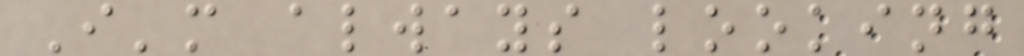I'm always looking
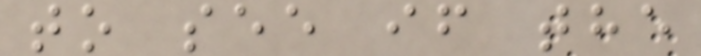to see if the
